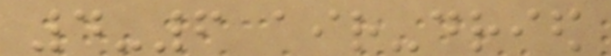4-6 air-dried
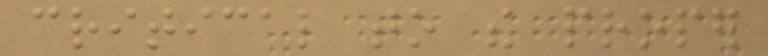critical to the proper
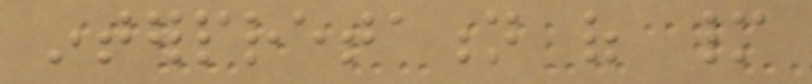interpretation of many
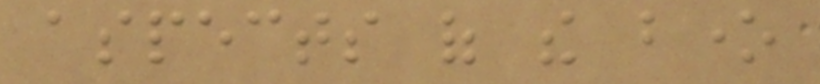aspects of the bone
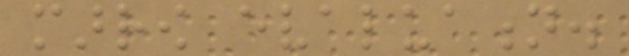marrow evaluation.
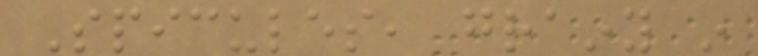Spicules, grainy in
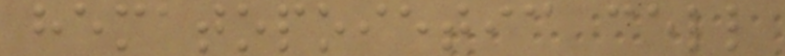hematopoietic cell
